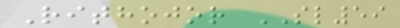Rithojor SL59
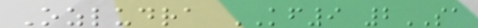Ozludra KF9 2SA
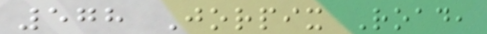578 Jorpix Road,
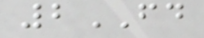2FD
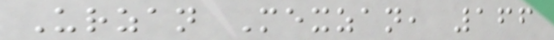Urzan Mexzan, 166
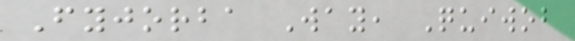Fyjorba Way, Quiwob
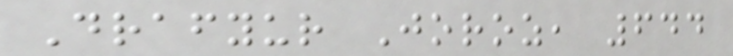Drafyur Joroz, 644
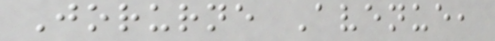Jorurne Avenue,
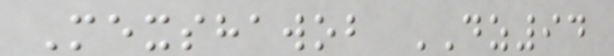Mexshawob DZ94
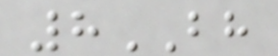8BH
